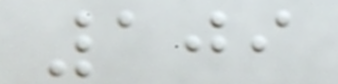109
